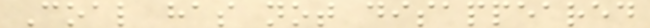Coal has not disappeared
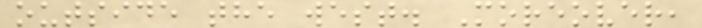outside the west. Moreover,
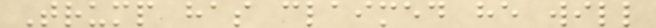Trump has claimed he will
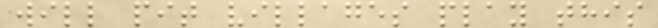will pit villages play this
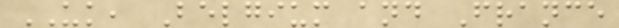UK, Belgium and France
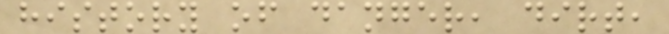history of danger, dirt,
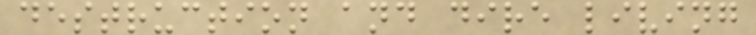destruction and dire living
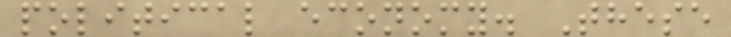political economy. These
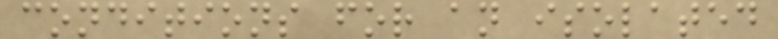conditions for an isolated
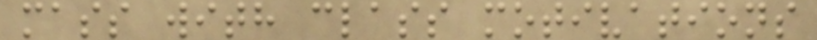mass with class motivations
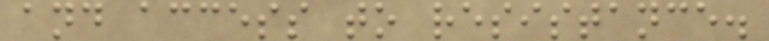and access to resistance.
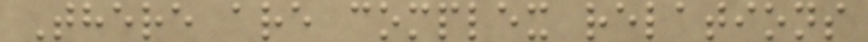There are complex relations
